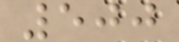500
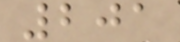201
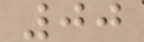00
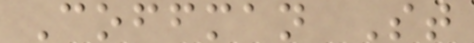Coffman St
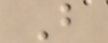B
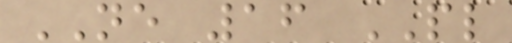NE 16 PL
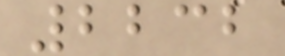2232
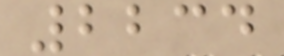2234
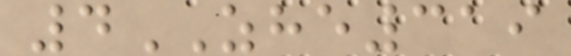4ZHE319
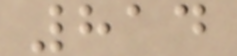814
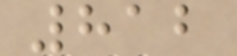812
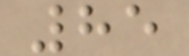85
